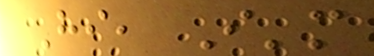Hi, I'm
